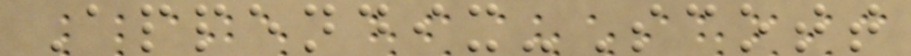Appendix-Scott
